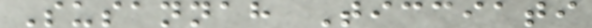Susannah Ticciati
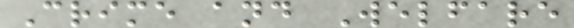Crime and Welfare
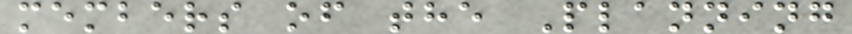members of the Planning
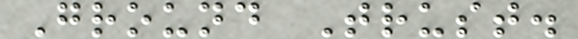Ground Trust.
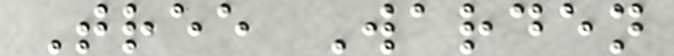Tree Warden
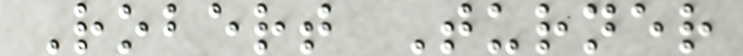Robert Turner
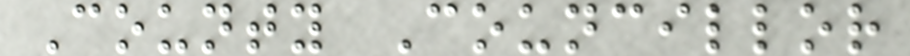County Councillor
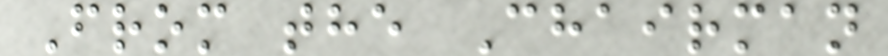From the Chairman
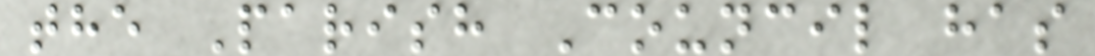the Parish Council has
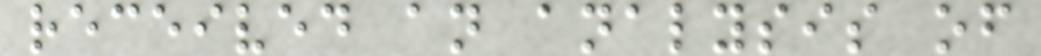received an analysis of
